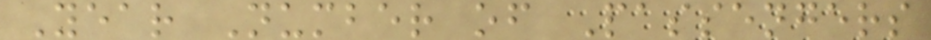Year Number of Passengers
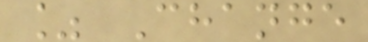% Change
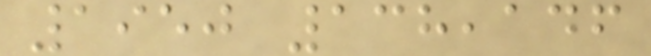1950 138,146
